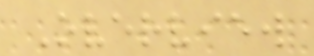Overview
